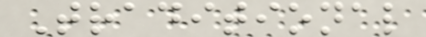Traditional
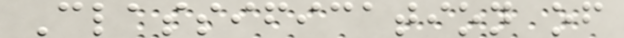Classification of
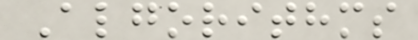Algorithms
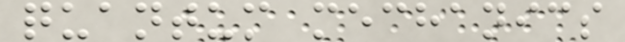quantum mechanics
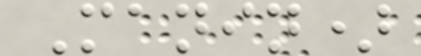Manin)
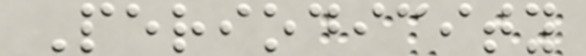Periodicity
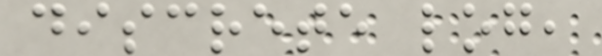discrete log,
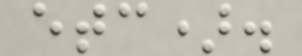etc).
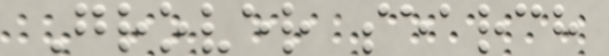Grover search
